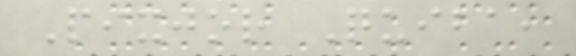Pixjor Quiba,
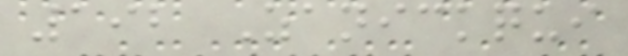192 Zanickqui
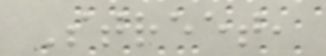Street,
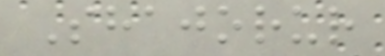Shajorur
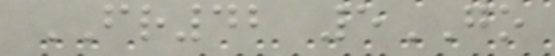FR42 5GO
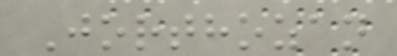Jorthozan
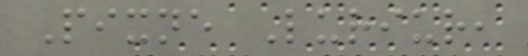Pixne Luriur,
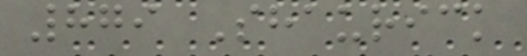879 Shaurick
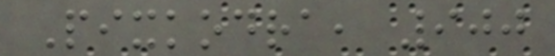Pixkodra, 900
